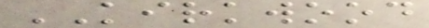KIRKWOOD
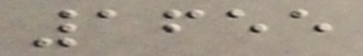1655
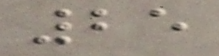25
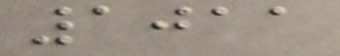1011
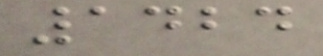1424
